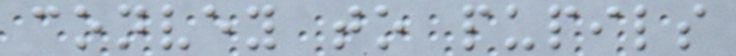convey to pupils
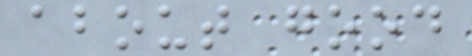about good
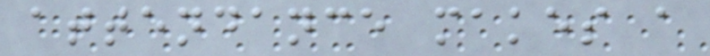attendance makes a
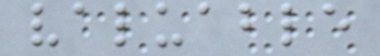valuable
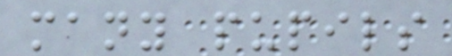many pupils
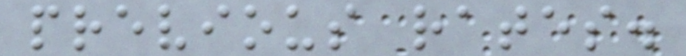previous rates.
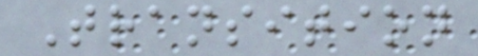Transition
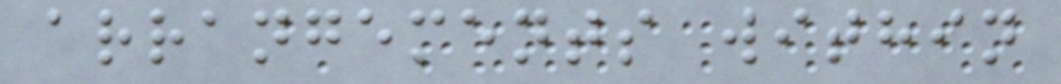arrangements within
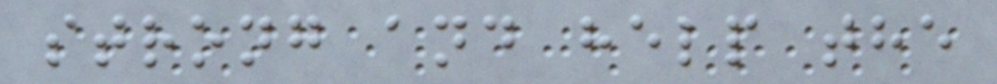strong and help the
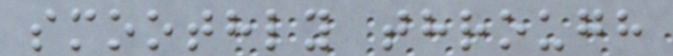smoothly through
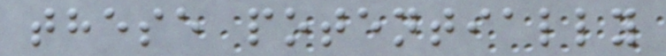these potentially
